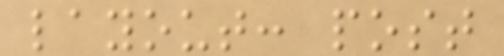layout: post
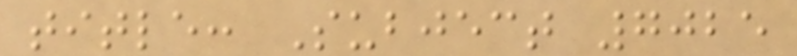title: Subject 7025
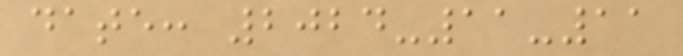date: 2024-11-11
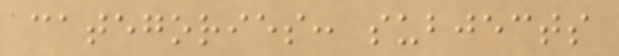categories: subjects
